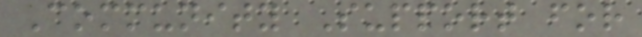Community Support for
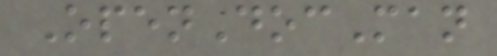OpenDocMan
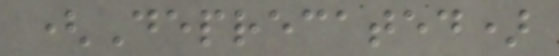(Deprecated)
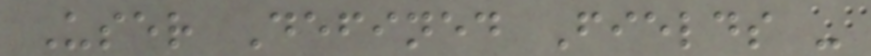User Defined Fields -
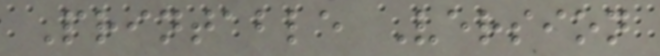Printable Version
